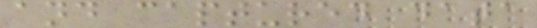and captured data
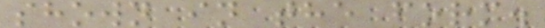shown in the form.
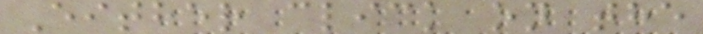Either click on the
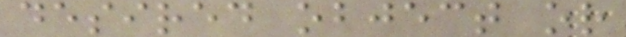desired object or
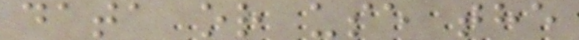data or use the
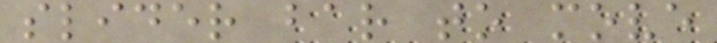slider bar to move
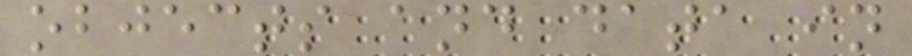objects and data in
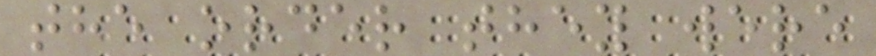the order they were
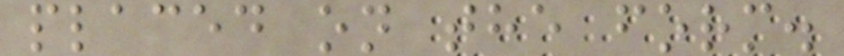placed on the form.
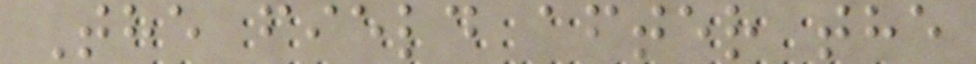The field after the
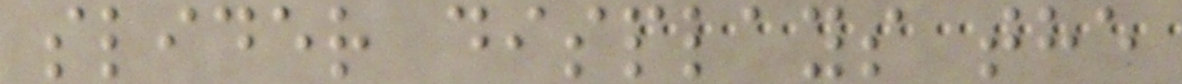slider displays the
